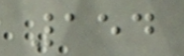154
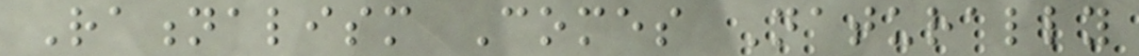Rationalism Comes Naturally
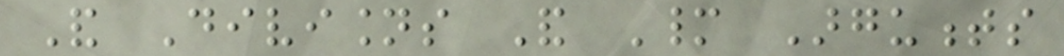And Divisions And Many Arguments
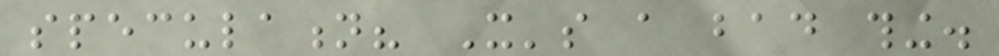speculation? It's a bad thing.
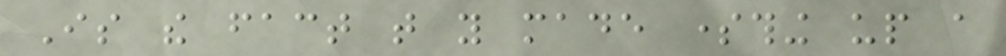Is the fact that you made something up a
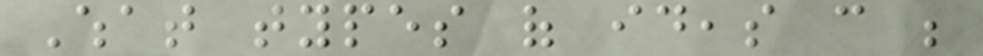What types of ideas can be
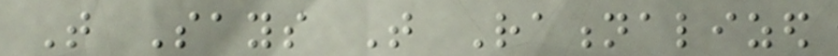That Says That Rationalized
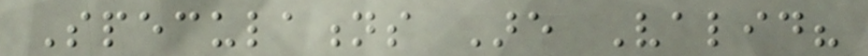Speculations Are Valid?
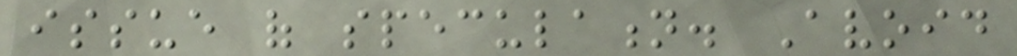issue of speculation. Avoid
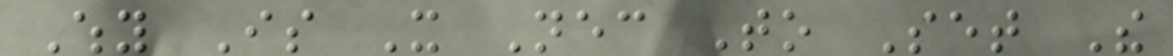Why Is It Necessary To Set The
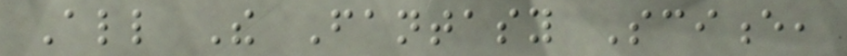All The Fantasy Science,
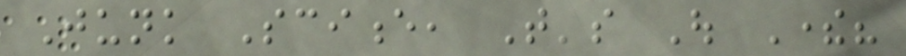Junk Science, That's Out There?
